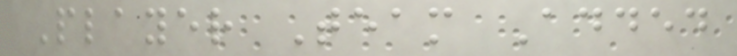Player Team Added
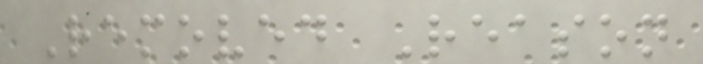Removed Reason
